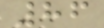86
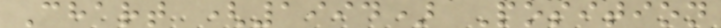Chart (1994) Position
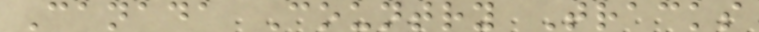Canada Country Tracks
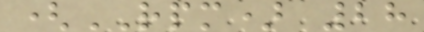(RPM) 28
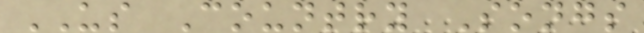US Country Songs
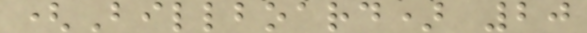(Billboard) 20
